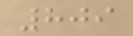809
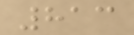813
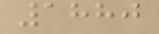1880
